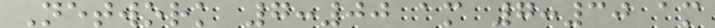Network 7:00 am 7:30 am
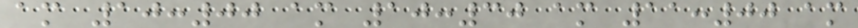am 10:00 am 10:30 am 11:00 am
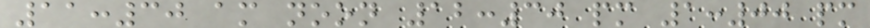11:30 am noon 12:30 pm 1:00 pm
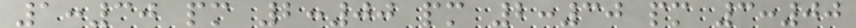1:30 pm 2:00 pm 2:30 pm 3:00
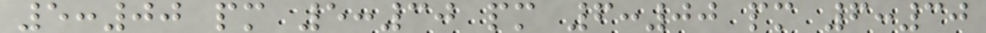5:00 pm 5:30 pm 6:00 pm 6:30
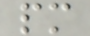pm
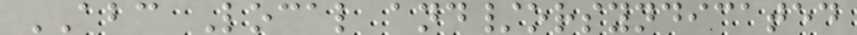ABC Local and/orsyndicated
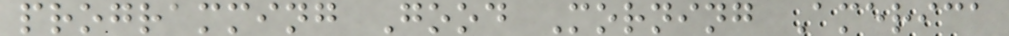programming Good Morning America
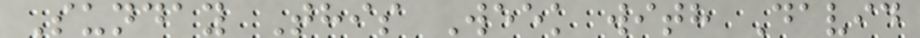Sunday This Week with David
